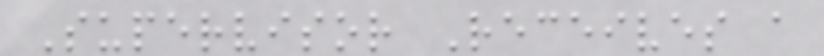Supervisor Receives a
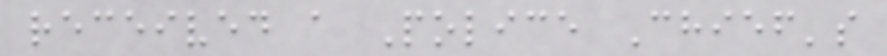received a Police Chief's
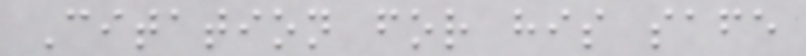Citation for his safe
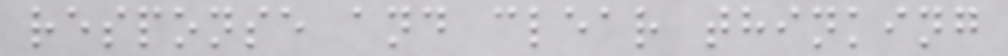response and clear thinking
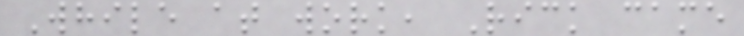While at work, Rick came
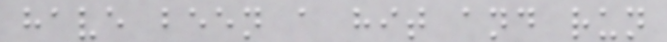have been a hit and run
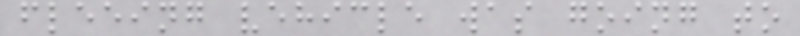fleeing vehicle was going to
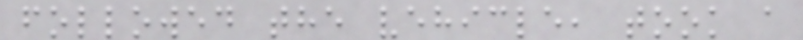followed the vehicle, took a
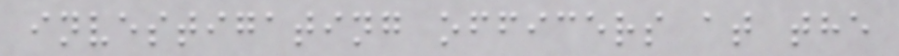investigating officers at the
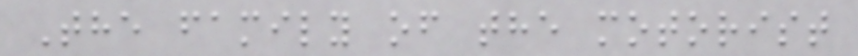The family of the motorist
